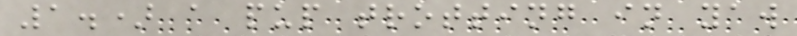1.) a pup trotting in yaw
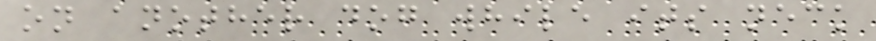on another dog while its neck
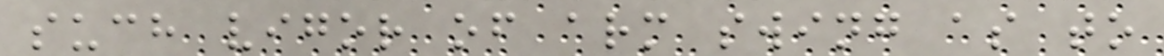such vigor of arm swing as to
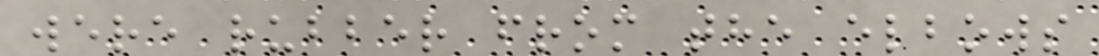were rubber from the elbows
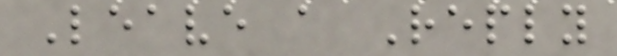Leave a Reply
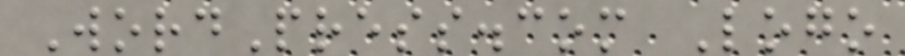WordPress.com Logo
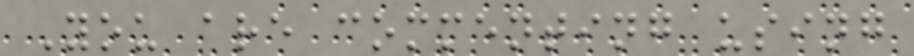You are commenting using
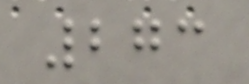273
